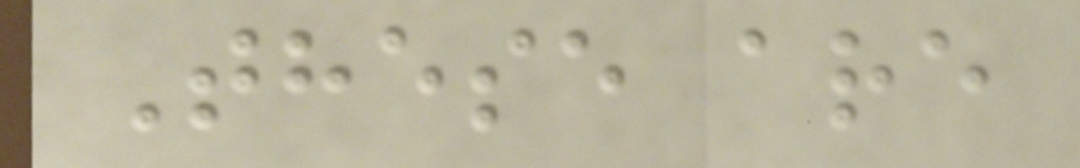These are
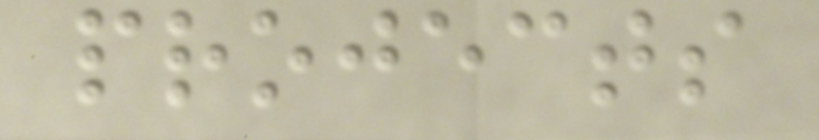projects
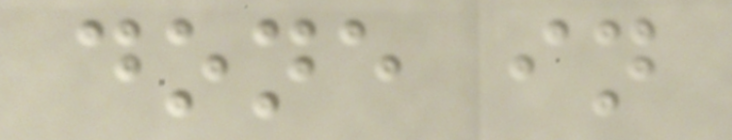done in
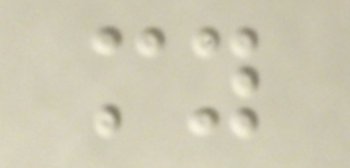my
